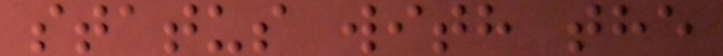status with the
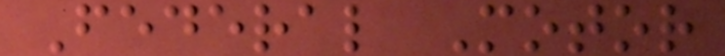Federal Motor
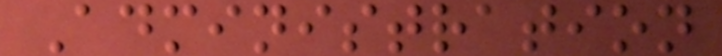Administration
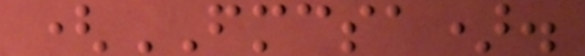(FMCSA).
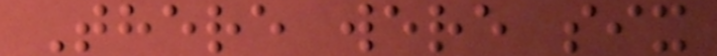There were six
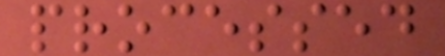processed
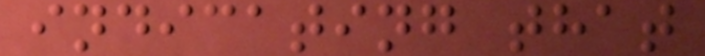indicating that
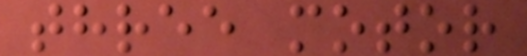three motor
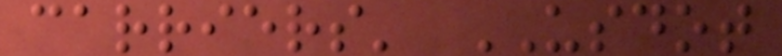carriers' USDOT
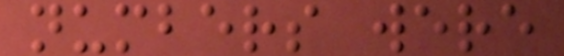numbers were
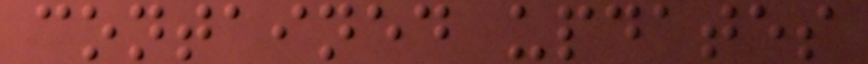contained updates
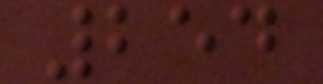254
